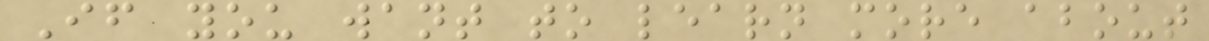If you want to learn more about
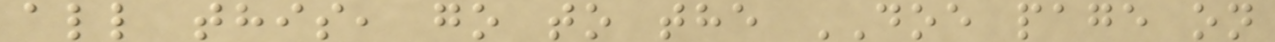all this, go to the DOE page on
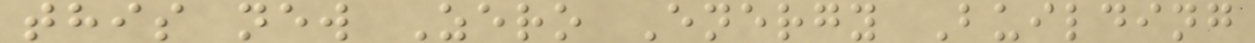this new Zero Energy Building
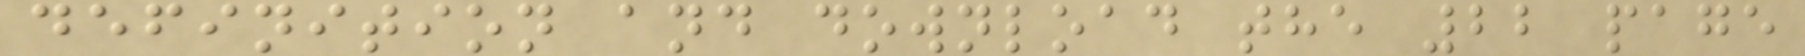definition and download the 22 page
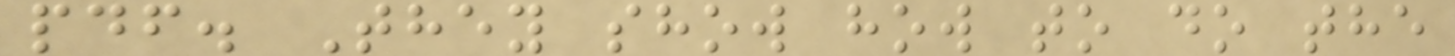pdf. They show how to do the
